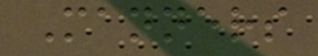Manners
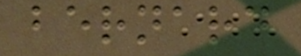bernard
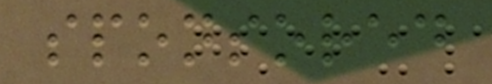sponsored
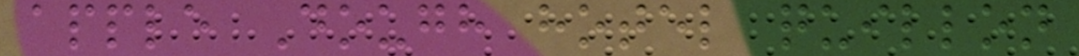apple Dough hotel quillon
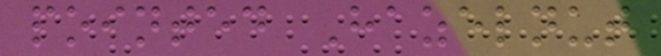pointed Hazelnut
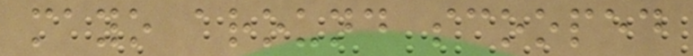mayo around scooped
